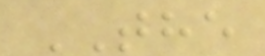THE
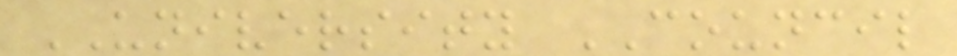UNIVERSITY COUNCIL
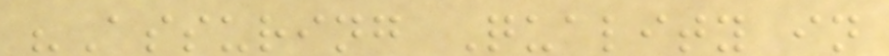"Assuring Quality in
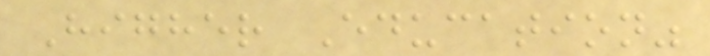Higher Education"
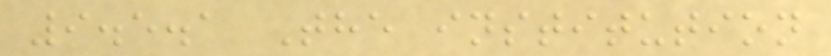9.5.1 The institution
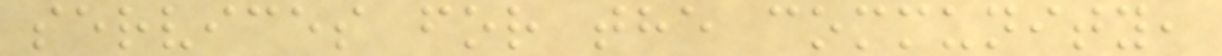services for the community,
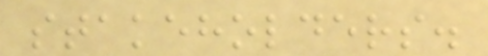stakeholders.
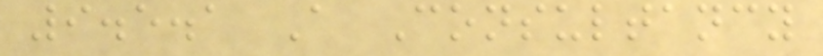9.5.1 A Consultancy
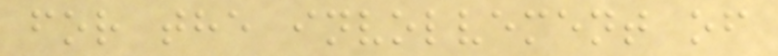for the involvement of
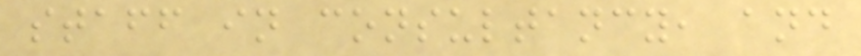staff in consultancy, and
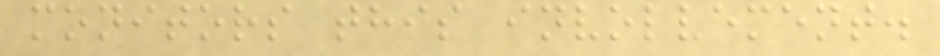monitors this involvement.
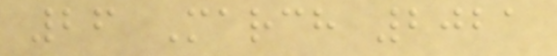26 March 2021
